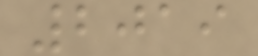2019
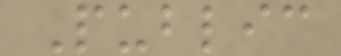Public
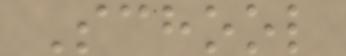School
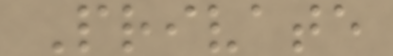Private
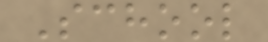School
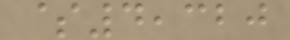$4,320
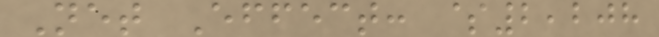Net Effect: $2,208
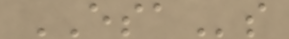ESAs
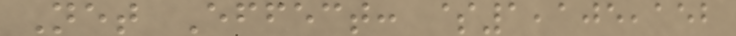Net Effect: $1,105,152
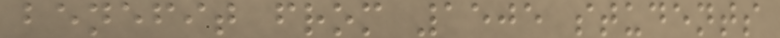benefit from 1505 students
